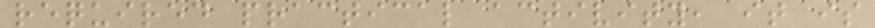required practical activity, it is
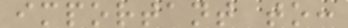important to:
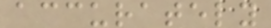accurately
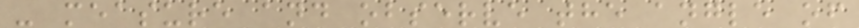- measure and observe the angle of
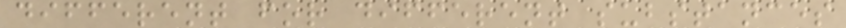different for different substances
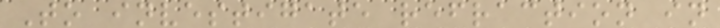To investigate refraction in
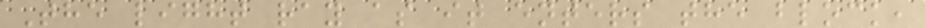The light ray as it enters the block,
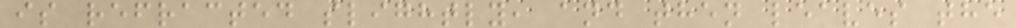is refracted slightly, and then leaves the
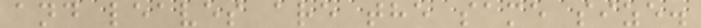and leaves are the same size.
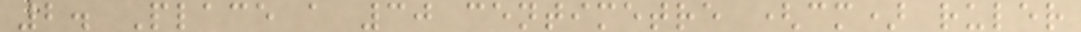2. Place a 30 centimetre (cm) ruler
